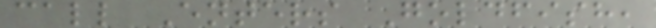call Enters Goldfish,
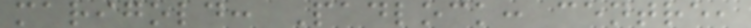marigold: Padlock: centre,
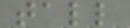tall
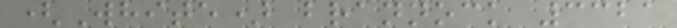(White) brannock 3321
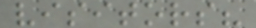visitors?
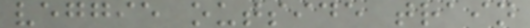veggie outside train
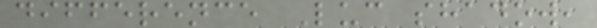difference Luc shadow,
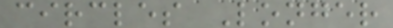circles Longer
